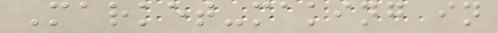Market-making in
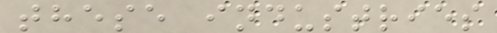these industries
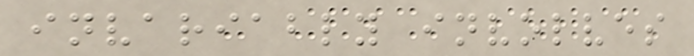invariably involves
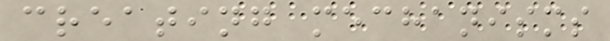creating mechanisms
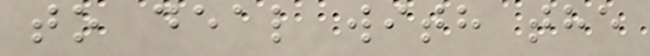to deal with the
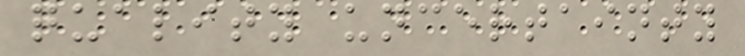quality uncertainty
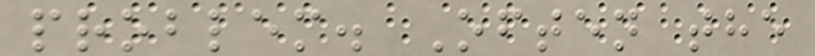problem. Often the
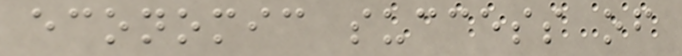economic success of
